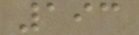193
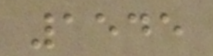1545
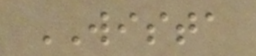WISTA
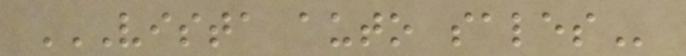VISTA AUTO SALES
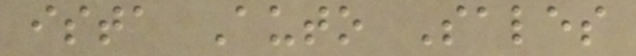ista Auto Sales
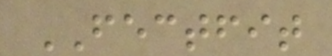FECTFIT
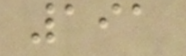191
